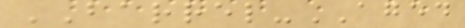BARREL-AGED
